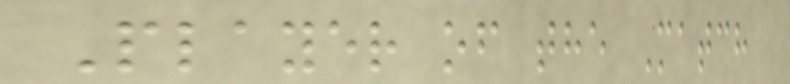Player of the Match
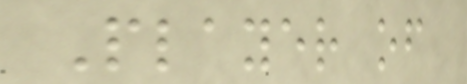Player of
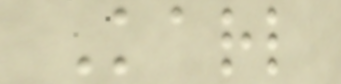Karl
